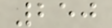250
